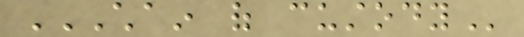CHAIN OF CUSTODY
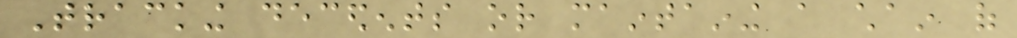Tracking decedents or maintaining a chain of
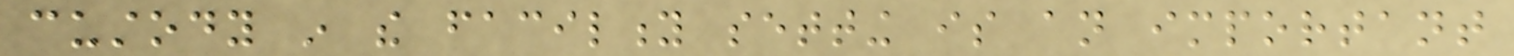custody in the facility setting is an important
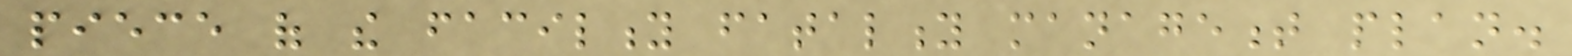piece of the facility fatality management plan.
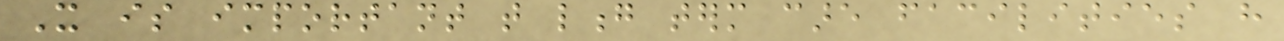It is important that long term care facilities have
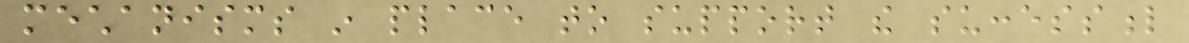mechanisms in place to support the successful
